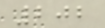202
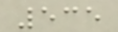535
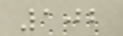102
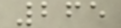265
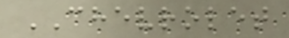CHEVROLET
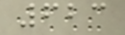623
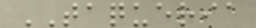TAQUERIA
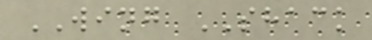WING SHACK
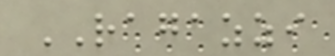RAGAZZI
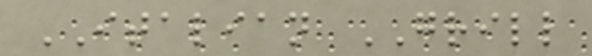ITALIAN GRILL
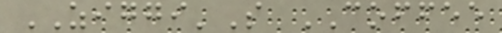ZIGGI'S COFFEE
